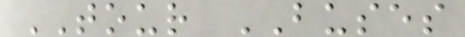TOUR BUSES
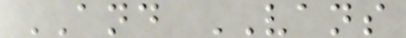AND VANS
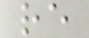re
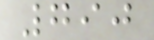790
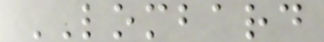LOMBARD
